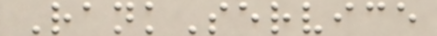RankService
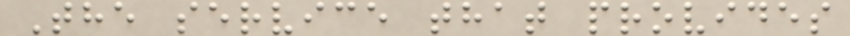The service that provides
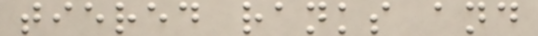tiered ranks and
